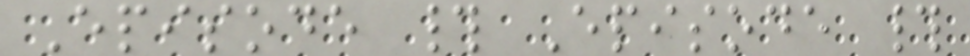Episode # Episode #
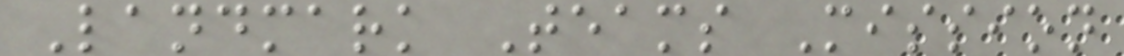Landmark Teams Mission
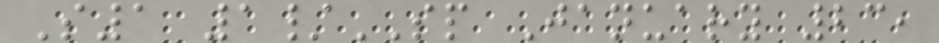S1 1/SP January 23,
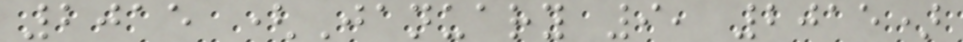2015 (January 9, 2015)
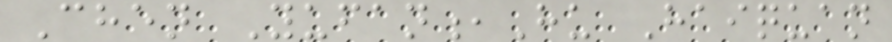Chen Yufan,Hu Haiquan
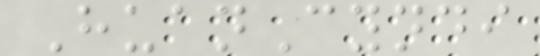HuanCyndi
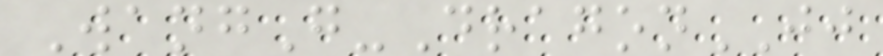WangG-DragonJJ
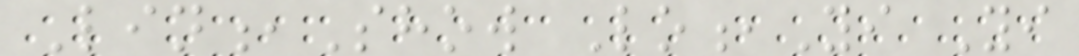Lin,Show Lo,Yi Yi
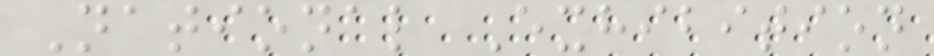National Exhibition
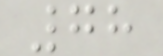78
